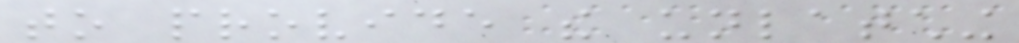to provide the unlatching
